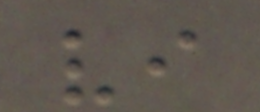vi
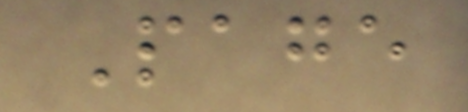Page
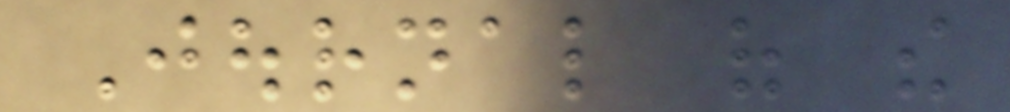Journal of the
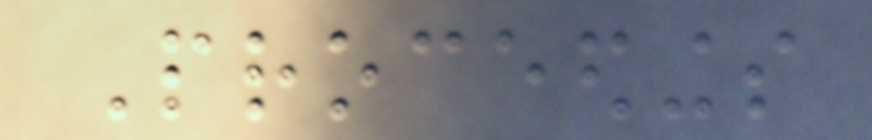Proceedings
